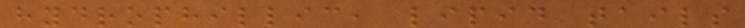hydrophillic, lipid tails
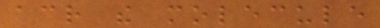across the molecule
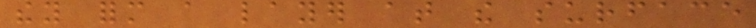they form a layer at the surface
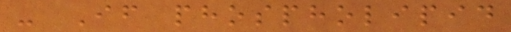- If phospholipid
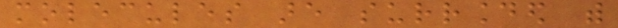molecules are surrounded with
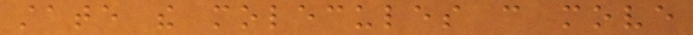state the molecules can move
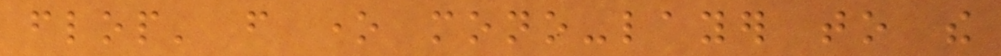flop' from one mono-layer to the
